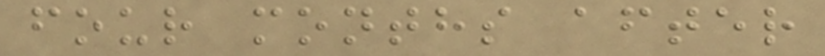four months after
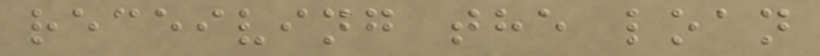receiving the loan
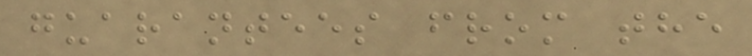guarantees from the
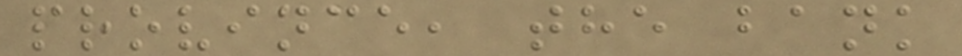province, the bank
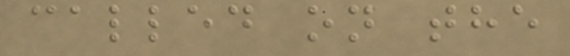called on the
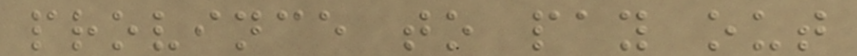province to pay out
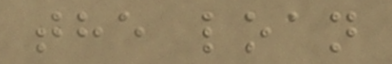the loan
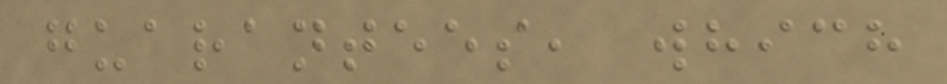guarantees, which
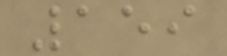159
